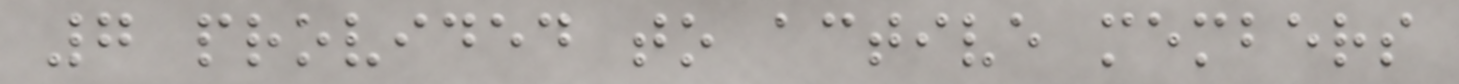7 provided to active members
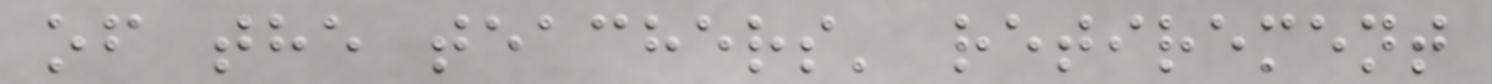of the teachers' retirement
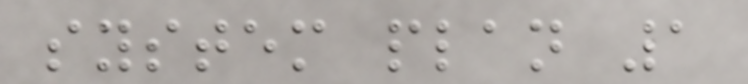system plan 1
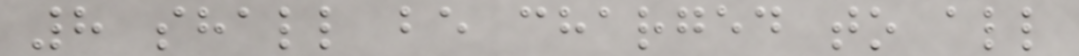8 shall be charged to all
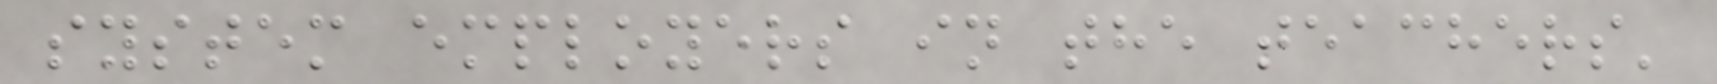system employers in the teachers'
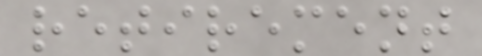retirement
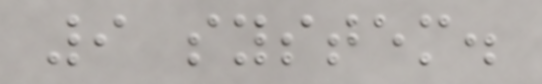9 system.
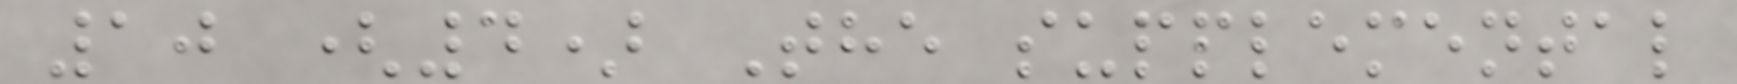10 (4) The supplemental
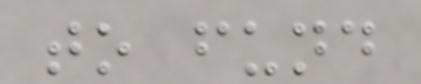to fund
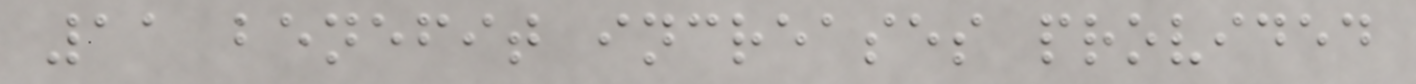11 benefit increases provided
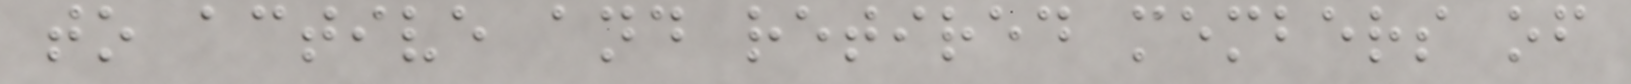to active and retired members of
